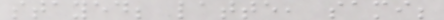stayed; latte, sami;
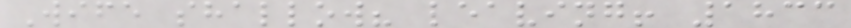Wife shallow? leaving! 1833
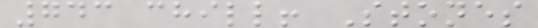743 chill! Stones
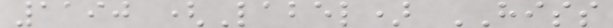1190 (Label) HISS
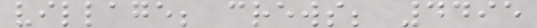village; crews; 4495
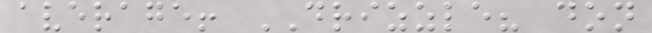average! DRIZZLE? don
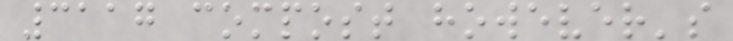3117 compost however's
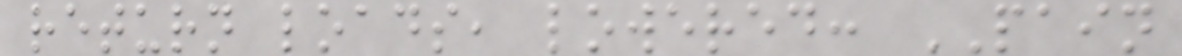return loads, lowered: PAIN
